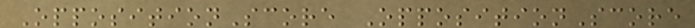OppositionScore OppositionScore
